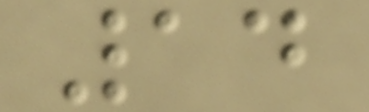14
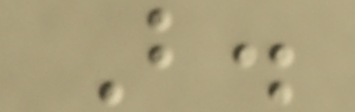B.
